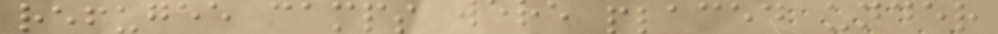refugee camps were placed under
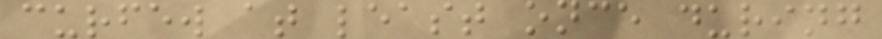curfew at least once during
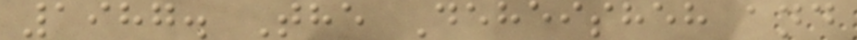1987. The Deheisheh and
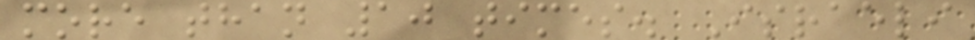more than 10 times. Israeli
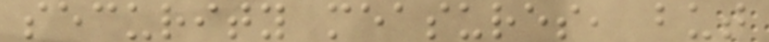security measures, but
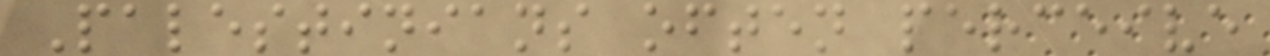Palestinians often perceive
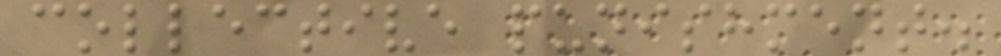collective punishment.
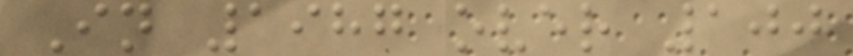In 1987 over 100
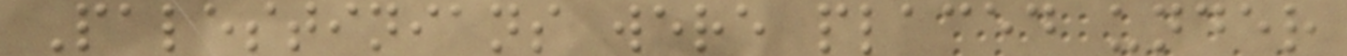Palestinians were placed under
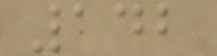142
